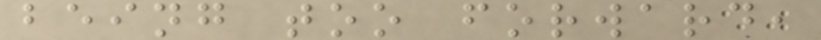being too forward,
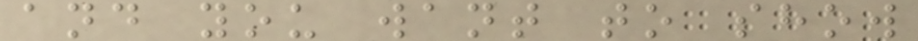and you want to show
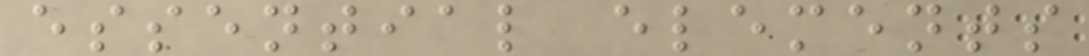essential elements
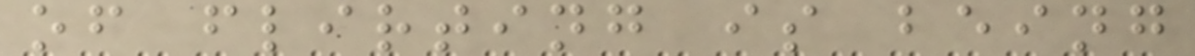of flirting is being
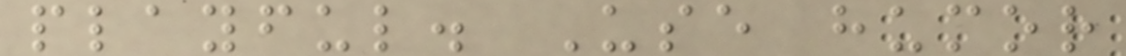playful. Use humor
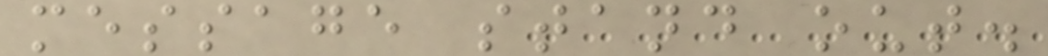message stand out.
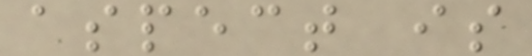aspect is
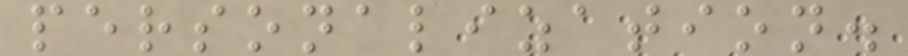personalization.
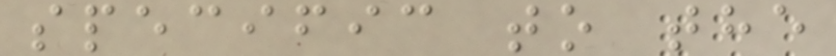specific to the
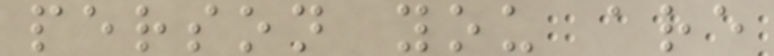person you are
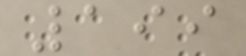199
